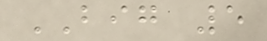BIG 5
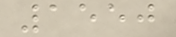1550
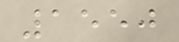1550
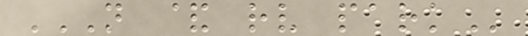N & RV PARK
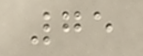75
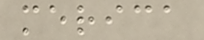merica
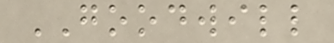GOODWILL
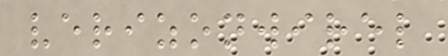verizonwirel
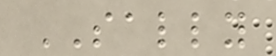SALLY
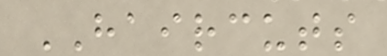HAIRCUTS
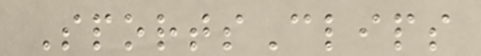SportsClips
